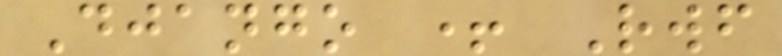Django + Rwf
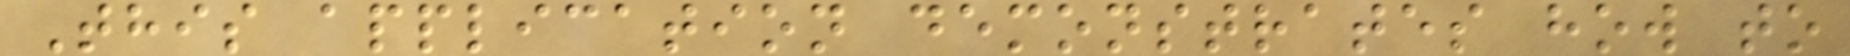This application demonstrates how to
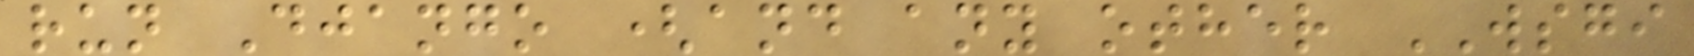run Django (and any other WSGI
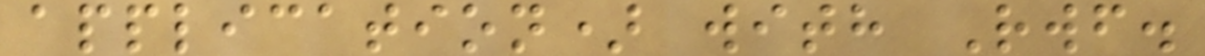application) with Rwf.
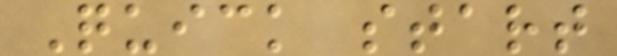Quick start
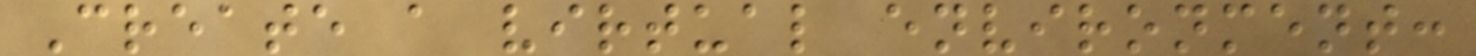Create a virtual environment:
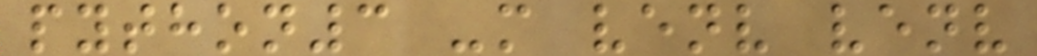python3 -m venv venv
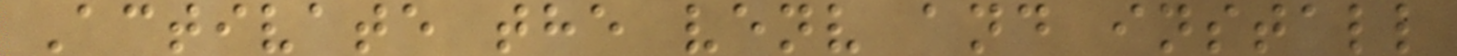Activate the venv and install
